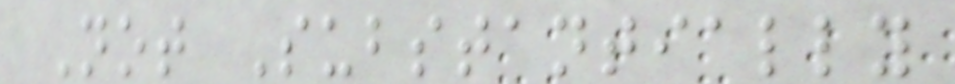Not Substantially
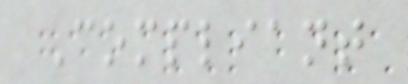Compliant
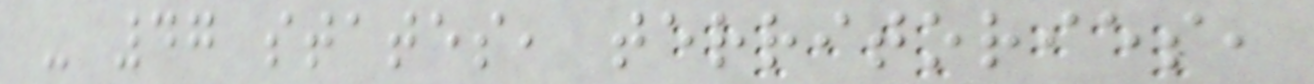- 47 states, territories,
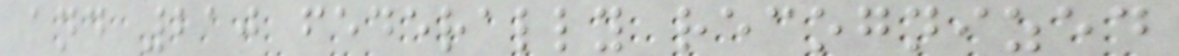and 210 federally recognized
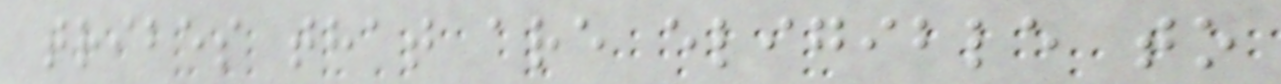tribes that are eligible to
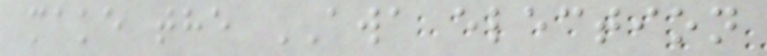make the AWA election
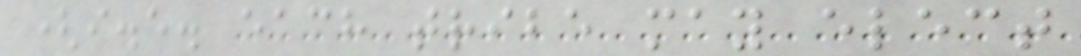(i.e. each tribe may elect
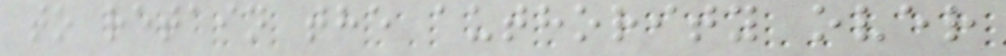to retain the authority over
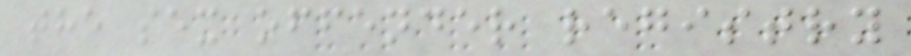the sex offender registry
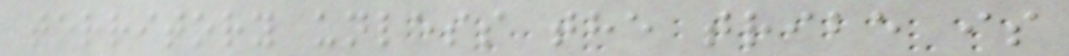territory unless the tribe is
